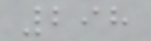298
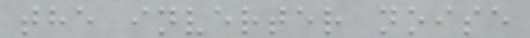the inverter noise
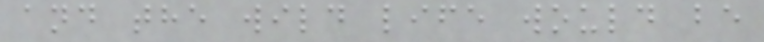and the wild life would be
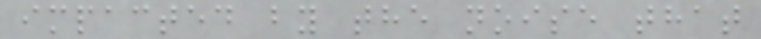impacted by the noise that
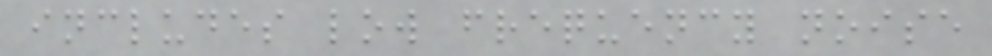includes low frequency noise
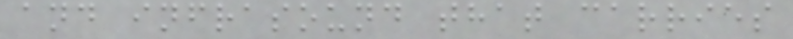and infrasound that carries
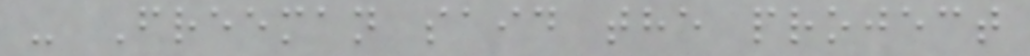- Freeman said the project
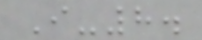I-8.
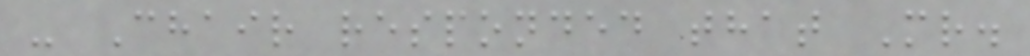- Chair responded that Mr.
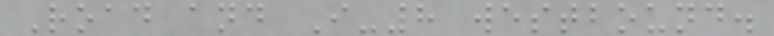Road and I-8 westbound.
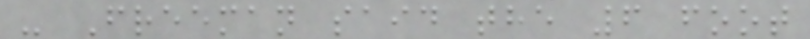- Freeman said the 6 foot
